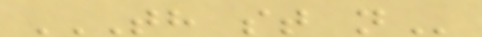TH ST N
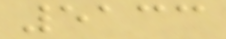5133
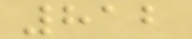812
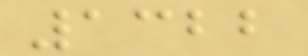1322
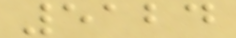5124
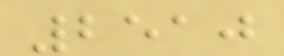2510
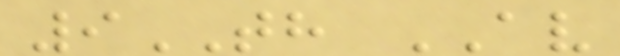9TH AV
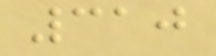310
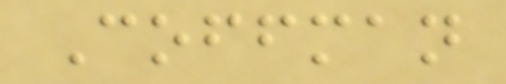Coffman
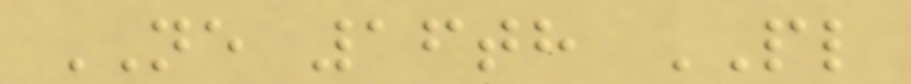NE 16th PL
